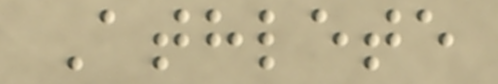Athlete
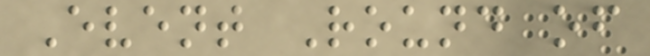Event Round of
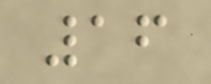16
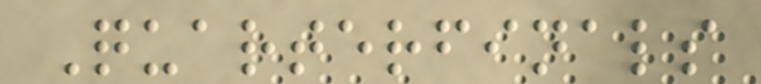Quarterfinals
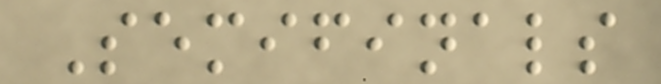Semifinals
